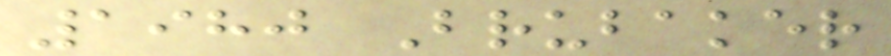1980 Brubaker
